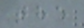the
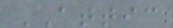ATTIC
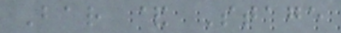Bar & Stage
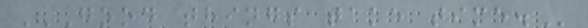GOOD THINGS TAKE TIME.
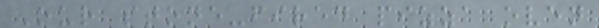Our stone-fired pizza oven
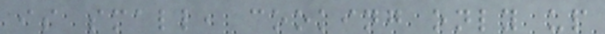is small, cooking only up
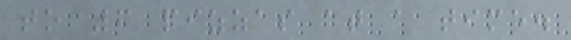to 6 pizzas at a time.
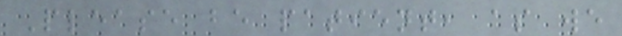Please be patient, as we
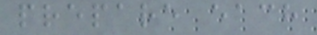prepare each
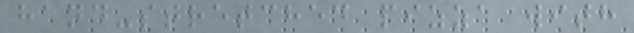hand-stretched pizza with
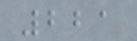221
